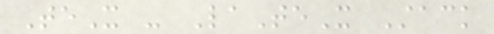TeX - LaTeX Stack
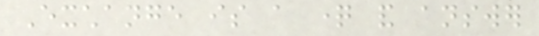Exchange is a question and answer
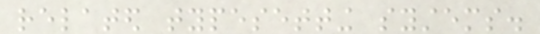related typesetting systems.
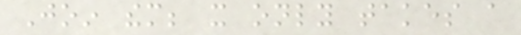Join them; it only takes a
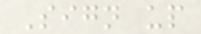Sign up
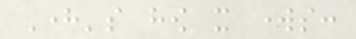Here's how it works:
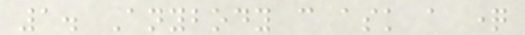1. Anybody can ask a question
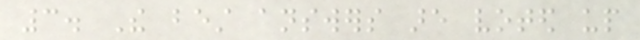3. The best answers are voted up
